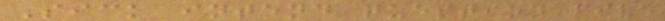Sick intend question five
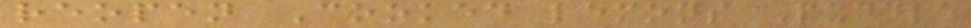reopen Cooked lemons Puddle
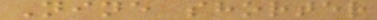Nine shorter
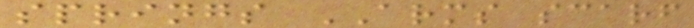springs ARMS scarf
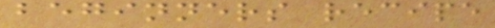beginners recipe
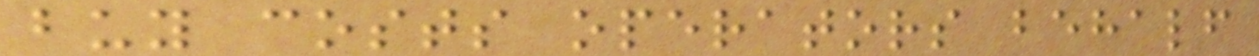buy costs operators behalf
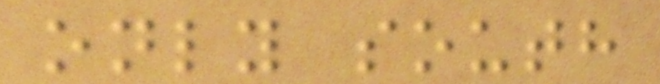only south
